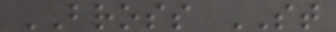BROSS ST
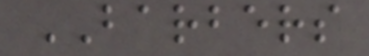BARBERS
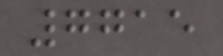7715
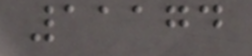11174
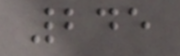245
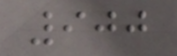900
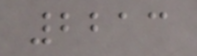2213
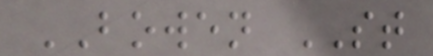BOWEN ST
